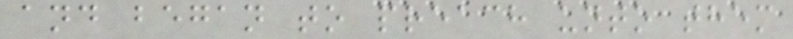and began to preach unto them
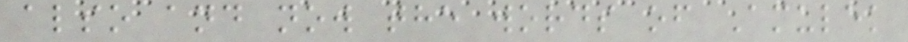also and now the words of Amulek
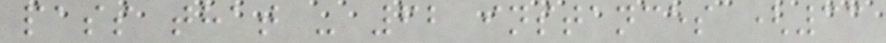pass that - 62 instances (33
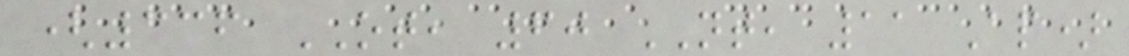(336 OT, 60 NT, 11 Ap)
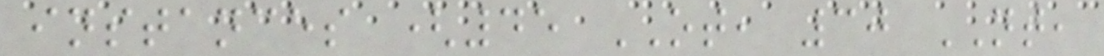instances (45 OT, 30 NT,
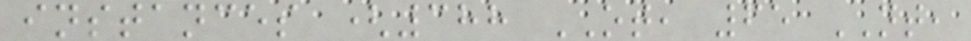instances (388 OT, 65 NT,
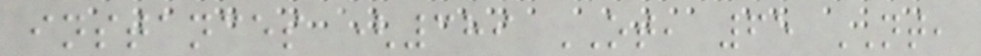instances (389 OT, 65 NT,
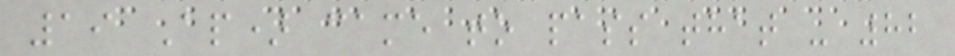19 Ap) came to pass that - 82
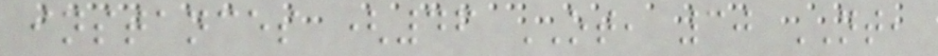instances (46 OT, 30 NT,
